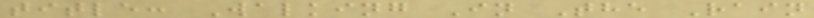title: Walking In The Rain
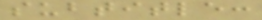subtitle:
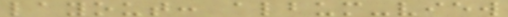layout: album-view
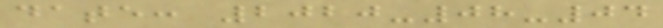date: 2020-08-04
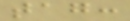tag:
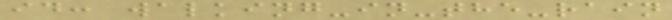id: walking-in-the-rain
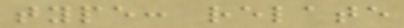type: relate
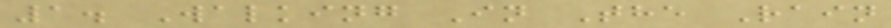1. Walking In The Rain
